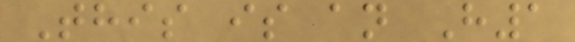This is an H1
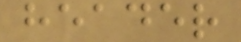header
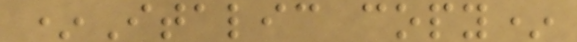*Italic copy*
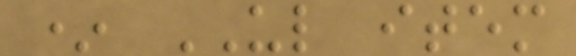* UL item
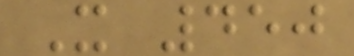X 450
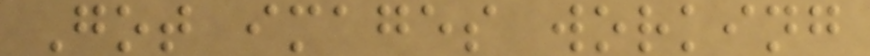Got images working
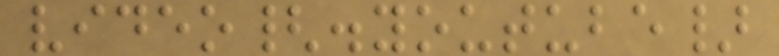video{.youtube}
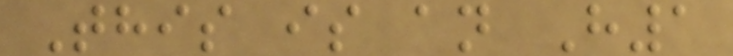This is an H1
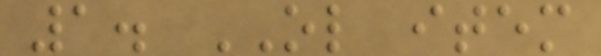1. OL item
